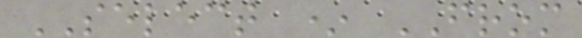SELECT * FROM
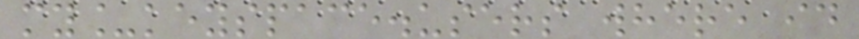my_keyspace.users where id
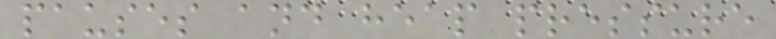pauses and heap pressure
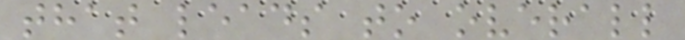that leads to overall
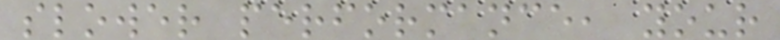slower performance, your
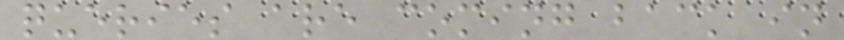queries are coming back in
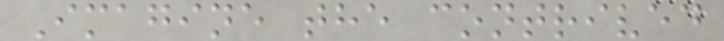Imagine the contrived
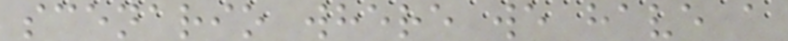scenario where we have a
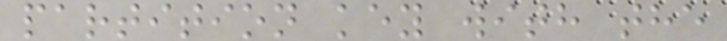partition key with the
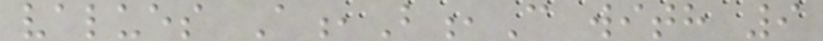values A,B,C with 9
